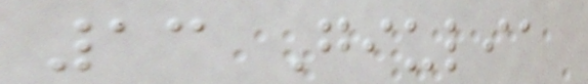13 Giulia
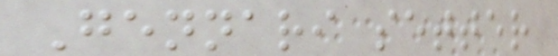Gennari setter
